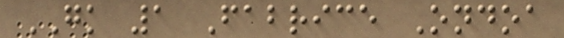GK 1 Fabrice Ondoa
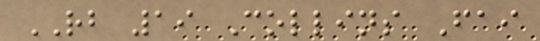RB 19 Collins Fai
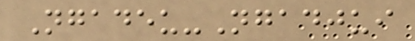Ngadeu-Ngadjui
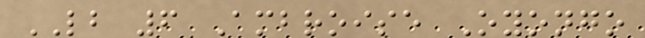LB 6 Ambroise Oyongo
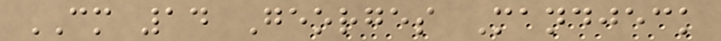CM 14 Georges Mandjeck
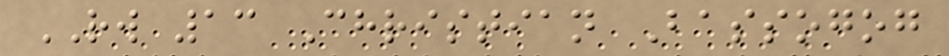RW 13 Christian Bassogog
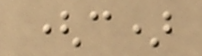(c)
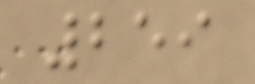259
